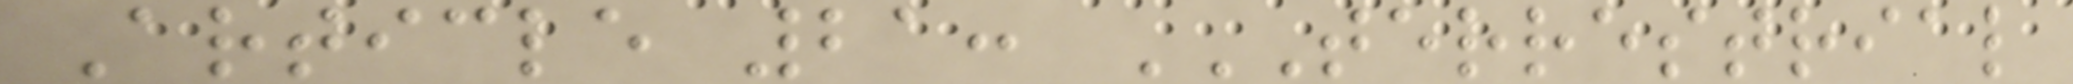Article 21: TERRESTRIAL
